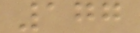177
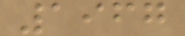1967
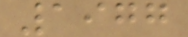1977
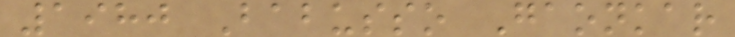1980 Babusso Gaonkar
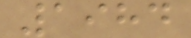1984
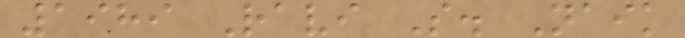1989 Ravi S. Naik
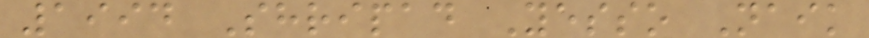1994 Shripad Yesso Naik
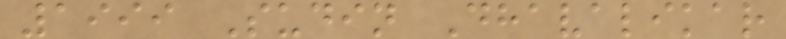1999 Sudin Dhavalikar
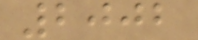2002
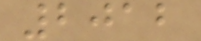2012
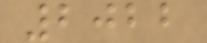2022
